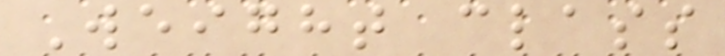Weight class
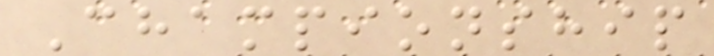Championship
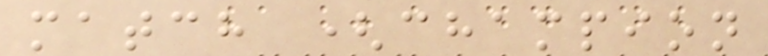match (champion
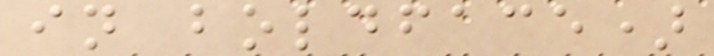in boldface)
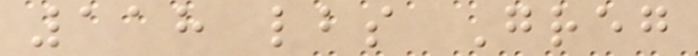118 lbs Greg
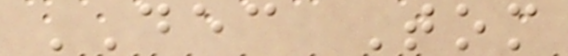DEC Tom
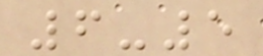6-5
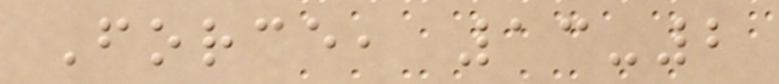Force, 13-2
